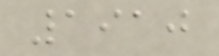1910
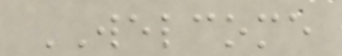WELCOME
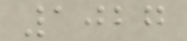1027
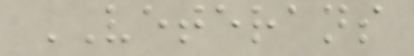VETERANS
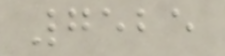7525
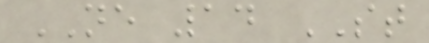NE 14 ST
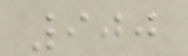900
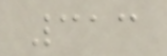313
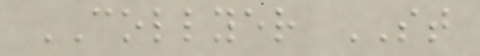COLLYER ST
